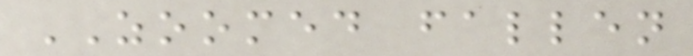ZOOMED fallen
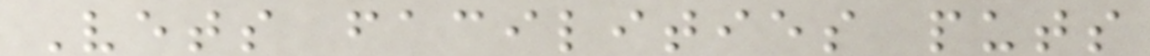Vets facilities puts
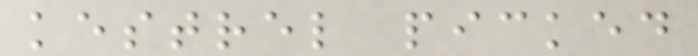kestrel picked
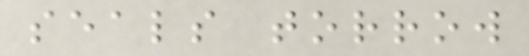seals torrow
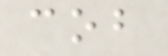cob
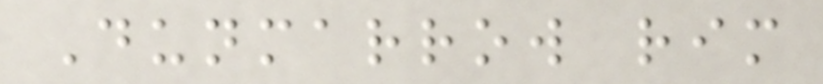Dunmarrow rim
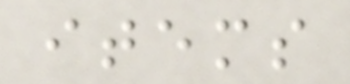items
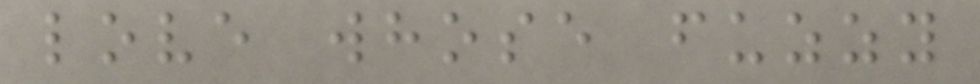love whose fuzzy
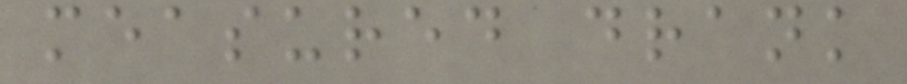measured drank
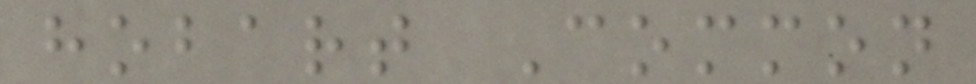hobart Common
